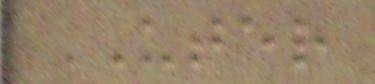UTER
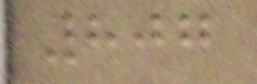807
